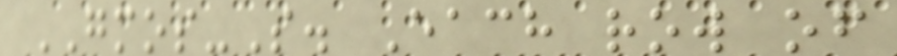GMOS-S. Each row of
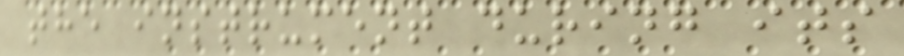the instrument during its
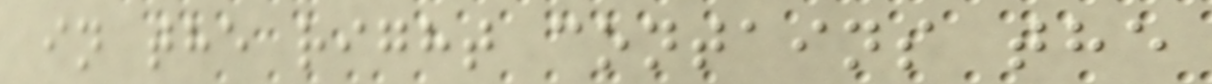in the right contains the
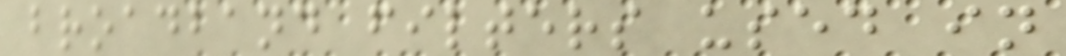broadband filters used in
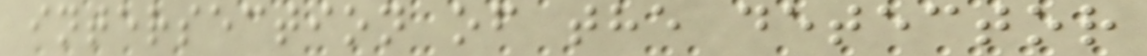intersection of the detector
